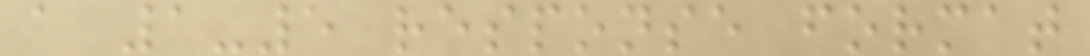a 1-5 response format
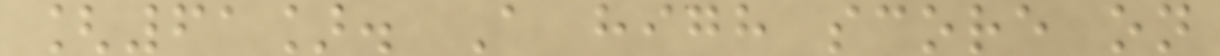[61]. A high score on
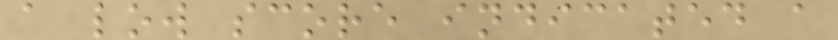a low score indicated a
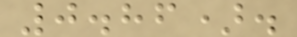0.86).
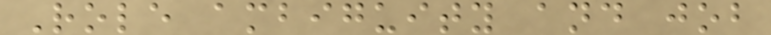Role ambiguity and job
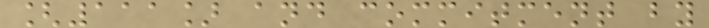[111] and commitment by
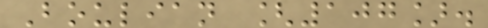Boulian [107].
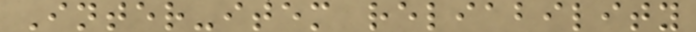Inter-item reliability
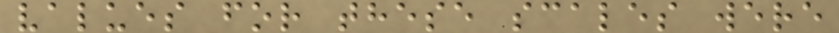values for these scales were
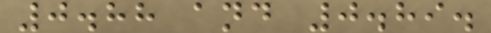0.88 and 0.89.
